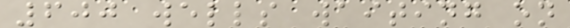600 wells waiting on
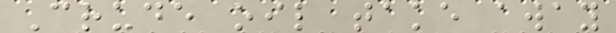Crude oil take away
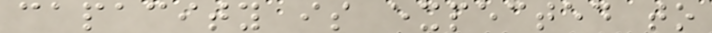capacity is expected to
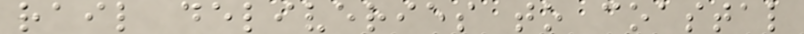rail deliveries to coastal
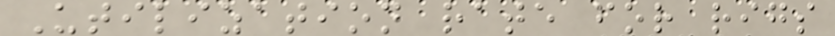Utilization rate for rigs
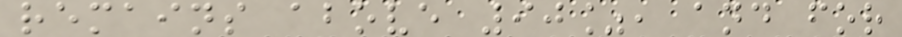remains above 90%, and for
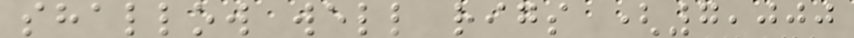shallow well rigs (7,000
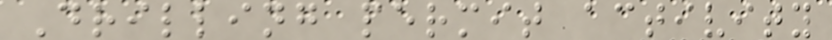Drilling permit activity
